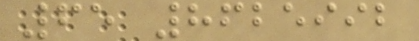65 8625992
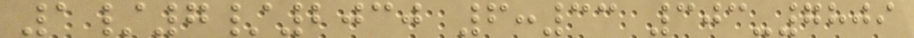1/7/2030 6:33 303-7809
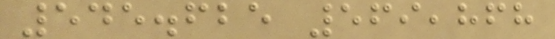545.625 569,868
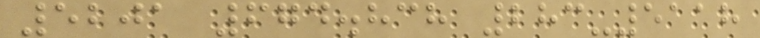5201 674.838 283-5118
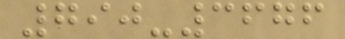790-3676
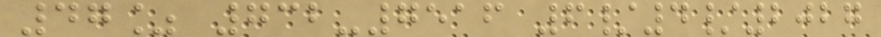47% 732-7516 6/4/2027
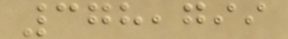378,799
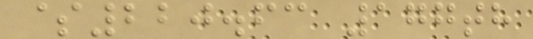$220.63 177th
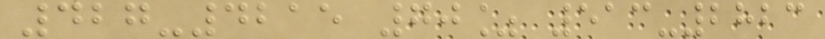427-4215 70% 513-2823
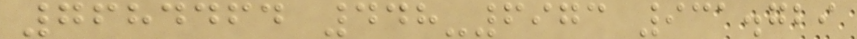7684464 448-6973 931.729
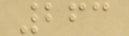263
